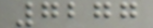7277
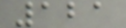121
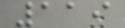119
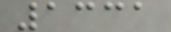1331
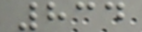834
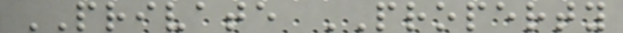PRIVATE PROPERTY
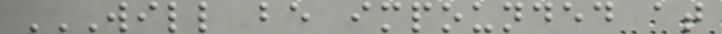WILL BE IMPOUNDED AT
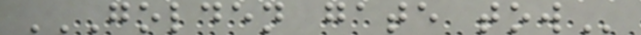GOLDEN GATE TOW
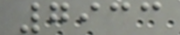7933
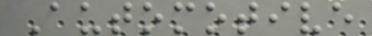Automotive
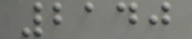2140
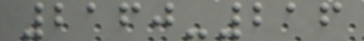2160-216
